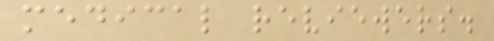medical reviewers.
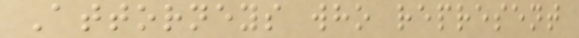Attorneys who represent
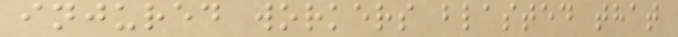injured workers blasted that
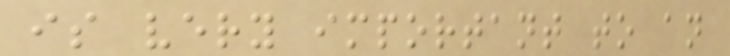is very important to an
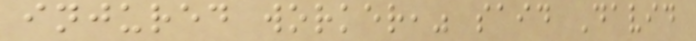injured worker," said David
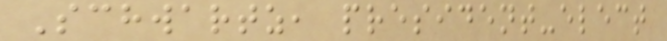Schwartz, president-elect
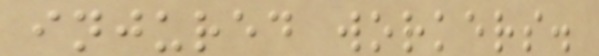injured workers.
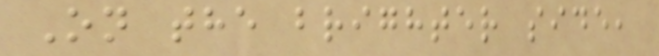On the brighter side,
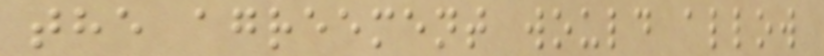the agreement would allow
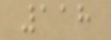118
